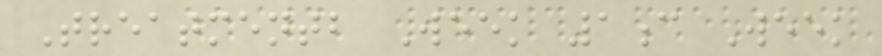Treatmentb Week 1c Week
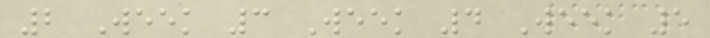2 Week 3 Week 4 Week 5
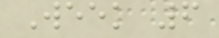Week 6
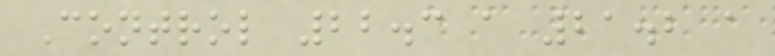Control 22.3 a 21.2 a
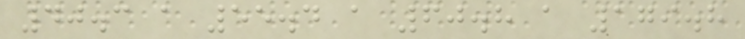40.3 a 55.4 a 60.8 a 179.8
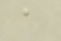a
